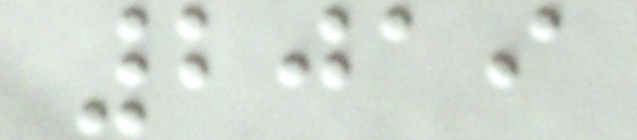2019
